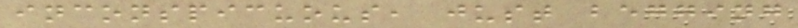inconspicuous, just begging
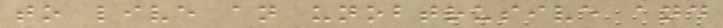to live an unobtrusive and
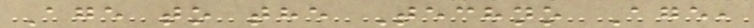Age to the Techno Age,
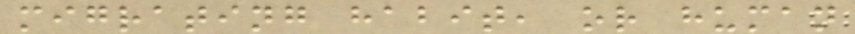migrating habit, or human
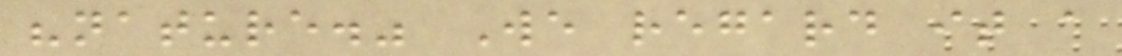"nature." We regard it a
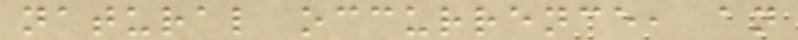natural occurrence, an
